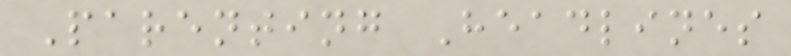Parenting Headlines
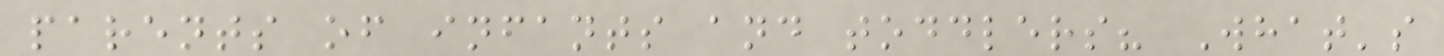parents of infants and toddlers? What's
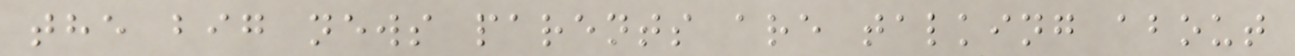the big news parents are talking about
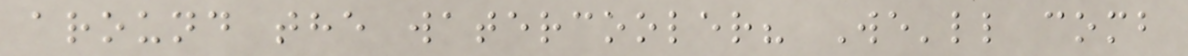around the watercooler? We'll comb
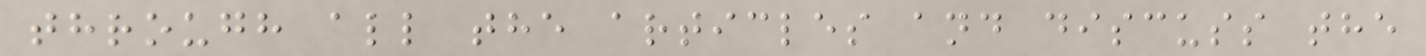through all the articles and discuss the
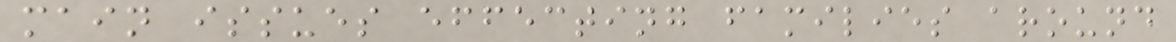main issues effecting families around
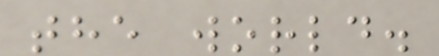the world.
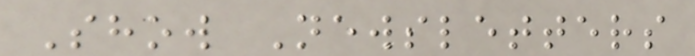Show Newsletters
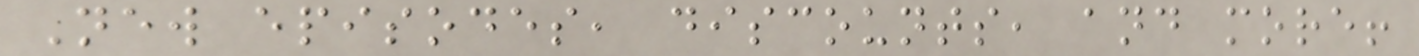New episodes, discounts, and more!
